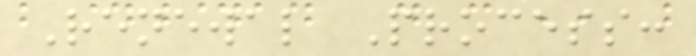Renewal Process:
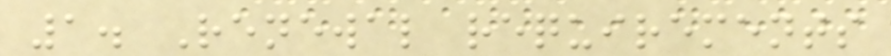1. Renewal requirements
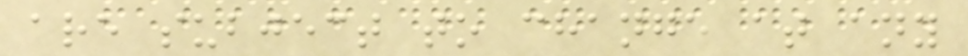are subject to change at any
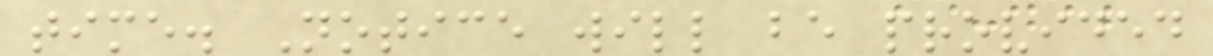time. Notice will be provided
